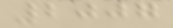2007
